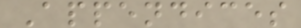Appendices
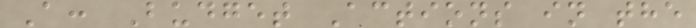A: Budget Actions in the
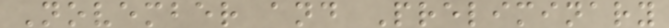November and Preliminary
